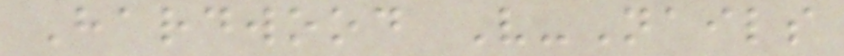Hardwood V-Nails
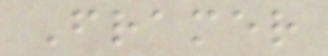Framer
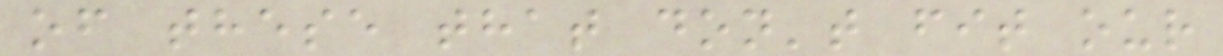of these that don't fit our
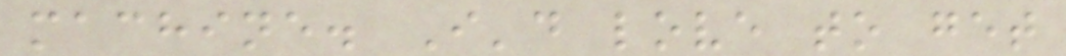machine. I'd love to get
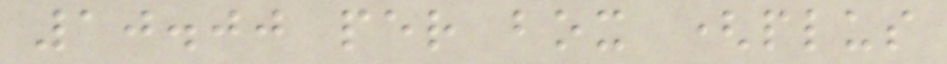10.00 per box (plus
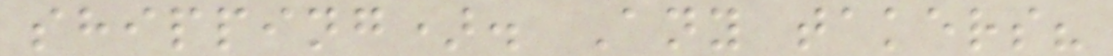shipping). Any takers?
